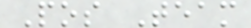Pos Team
